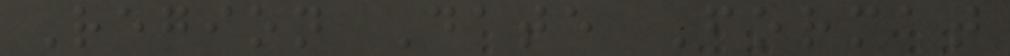Region Date Format
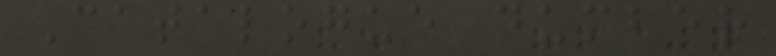Catalogue number
